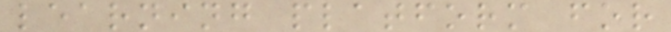learning platform for
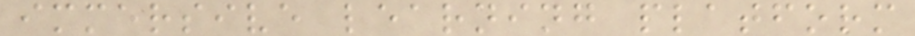immersive learning platform
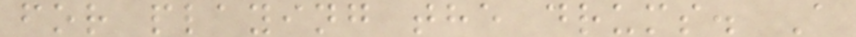for playing the drums. A
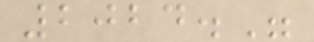2024."
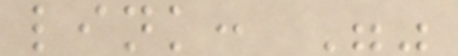link: ""
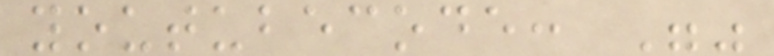youtubecode: ""
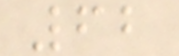62
